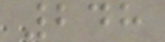248
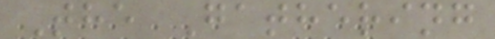The Gathering
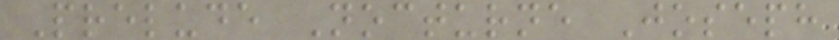Prelude Nocturne Joseph
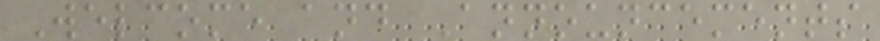Welcome and Announcements
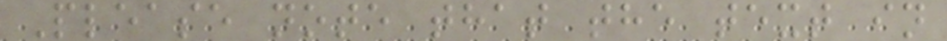Please note that the text in
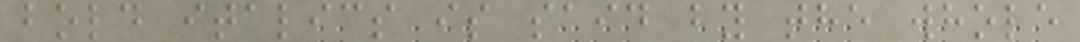bold italics is said by the whole
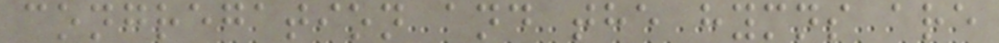congregation and the hymns are
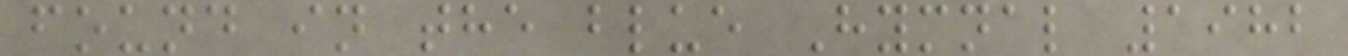found in the blue Hymnal 1982
